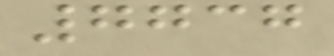7737
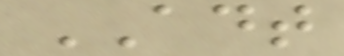ADT
